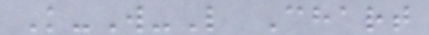K-W-L Chart
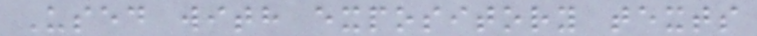Used with expository texts
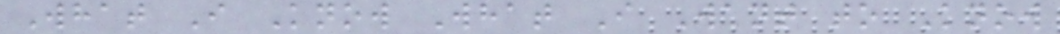What I Know What I Want to Know
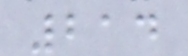214
